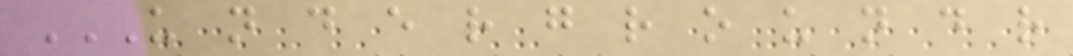U N D E R G R O U N D R
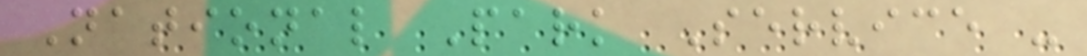National Park Service -
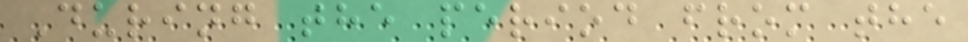During the period from the
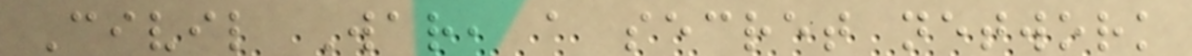Civil War, a secret network
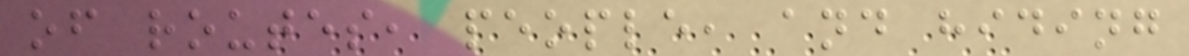of routes, people, and hiding
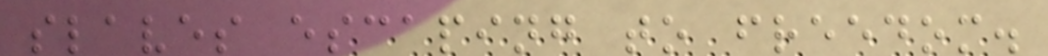slaves escaping to freedom.
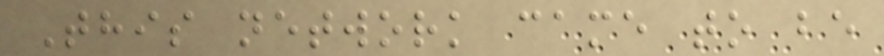This network came to be
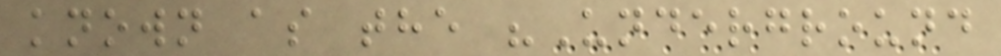known as the "Underground
